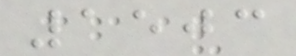1503
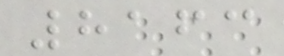8163
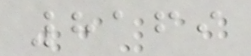8169
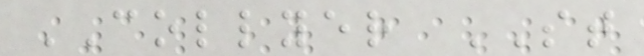COLLYER ST
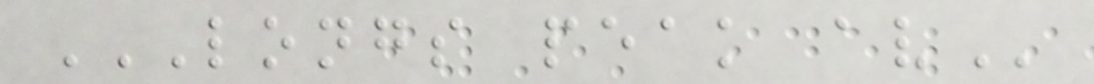LONGS PEAK AV
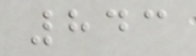843
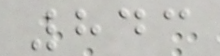843
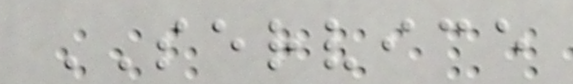SERVICE
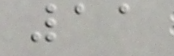11
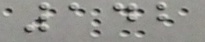142
